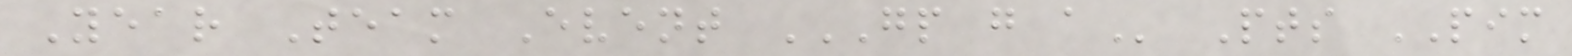Year Team Event GP G A Pts PIM
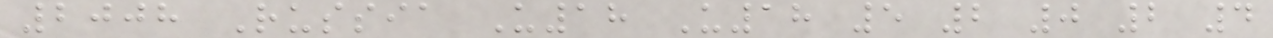2008 Russia U18 U18 5 2 0 2 4
